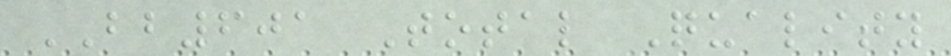BB601 Total Quality
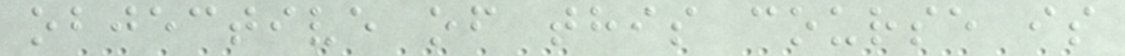objective of this course is
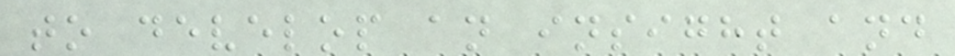to develop an insight and
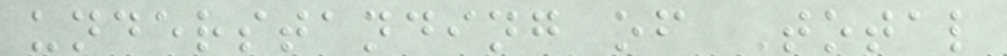understanding of Total
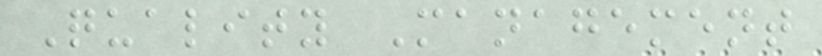Quality Management
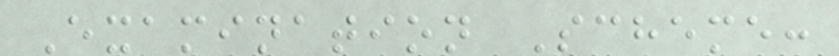Examination Scheme:
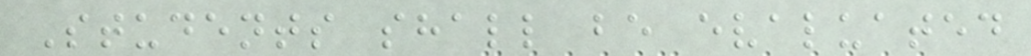Students shall be evaluated
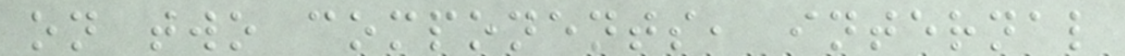on two components, internal
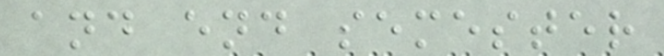and end semester
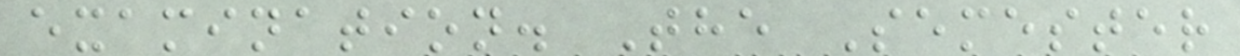examination. The Semester
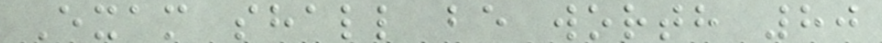Exam shall be worth 80
